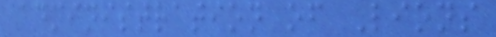administration of Lions
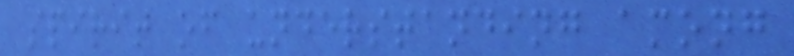spirit of understanding among
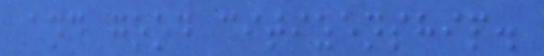and good citizenship.
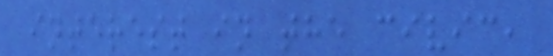interest in the civic,
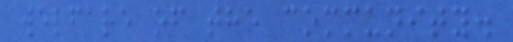welfare of the community.
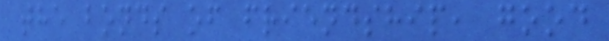the bonds of friendship, good
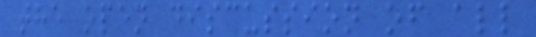the open discussion of all
